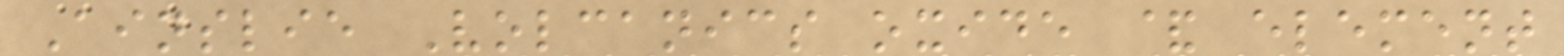Ainslie Volcanics oxide & element
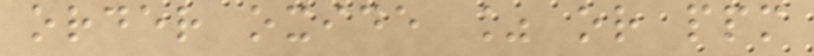order oxide % or ppm
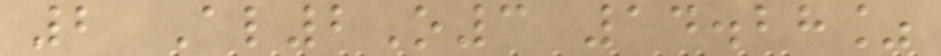2 Al2O3 14.28%
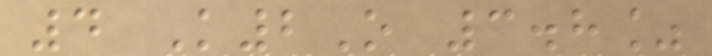4 K2O 3.8%
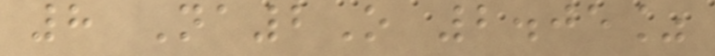8 Na2O 2.05%
